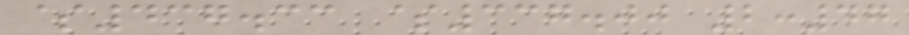$437.33 $337.00 2:47
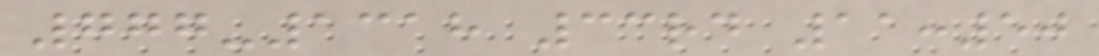777-1318 33rd 11:50
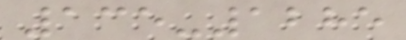135-1285
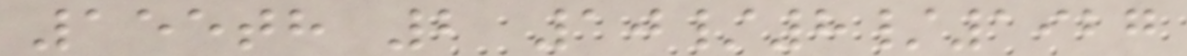155th 2 10/8/1927
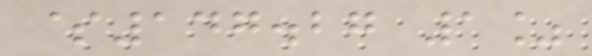$147.27 1%
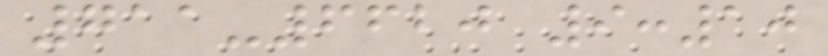711-6620 9:10
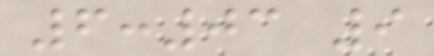6:03 9
